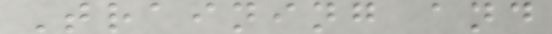Training and
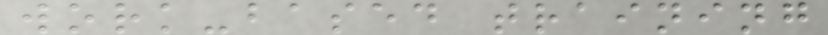work-based training
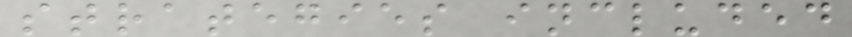strategies included
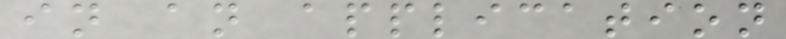in an application
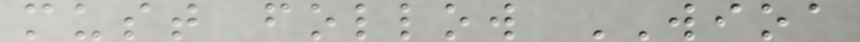must follow WIOA
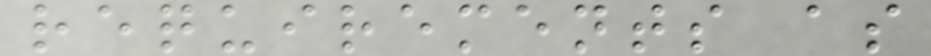requirements as
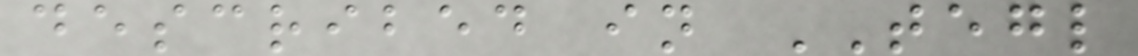described in TEGL
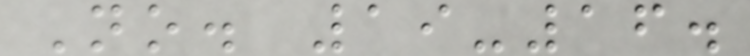No. 19-16.
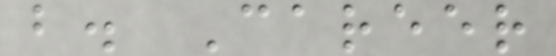b. Career
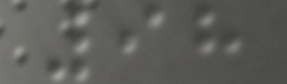98
